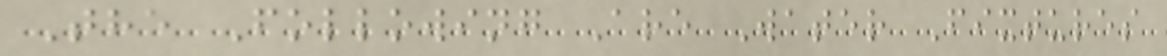The Following Are Water Fixtures
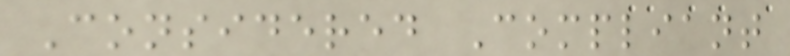Considered Compliant
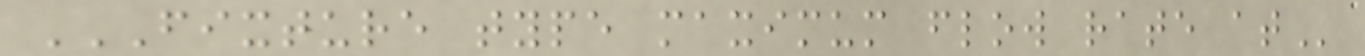FIXTURE TYPE MAXIMUM FLOW RATE AT
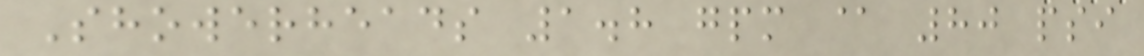Showerheads 1.8 gpm @ 80 psi
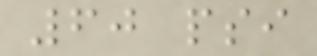60 psi
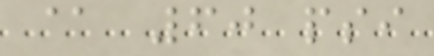@ 60 psi
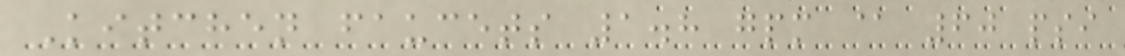Kitchen faucets 1.8 gpm @ 60 psi
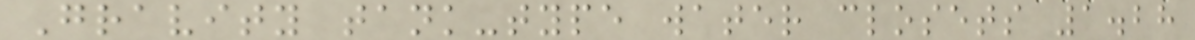Gravity tank-type water closets 1.28
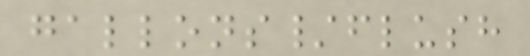gallons/flush
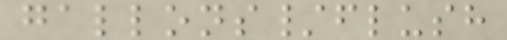gallons/flush
